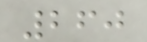260
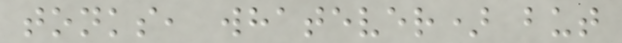tonks, whatever) but
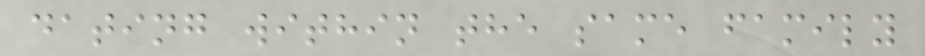dating within the same family
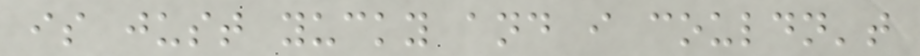is just yucky and i couldn't
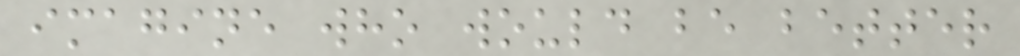imagine who would be better
